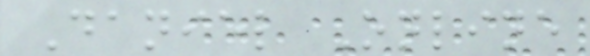Daniel Online
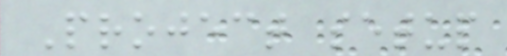Project setup
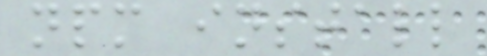npm install
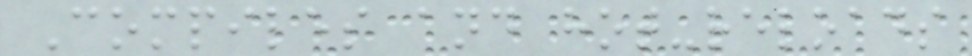Compiles and hot-reloads
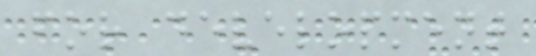for development
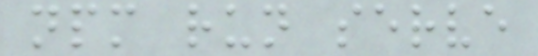npm run serve
